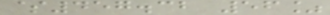$457.32 56%
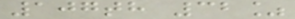107th 32%
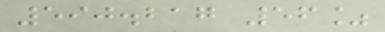590.217 56%
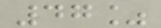47%
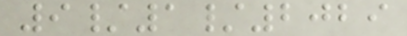9/1/2029
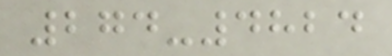274-4824
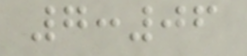7:06
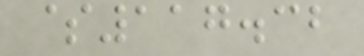$117.32
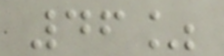46%
